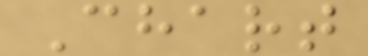Chart
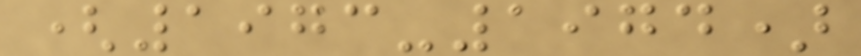(1973-1974)
